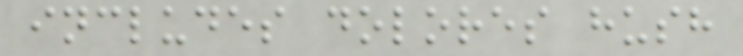includes dolores hush
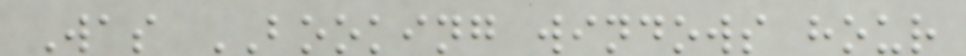Was BOOKING windows hour
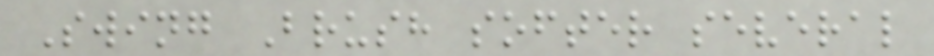Swing Brush softer several
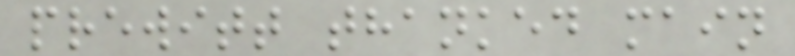prewitt thanked main
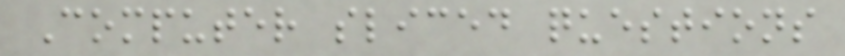Computer sliced questions
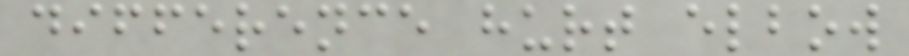difference hurt elbow
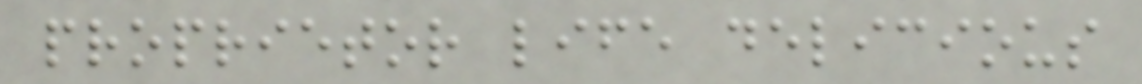proprietor life delicious
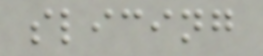slicing
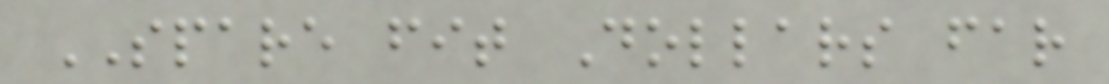SPARE fit Dollars far
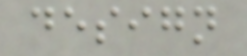design
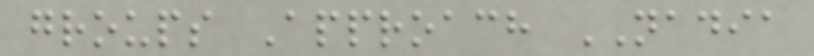groups Approach NADIA
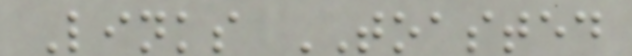Links TOASTED
